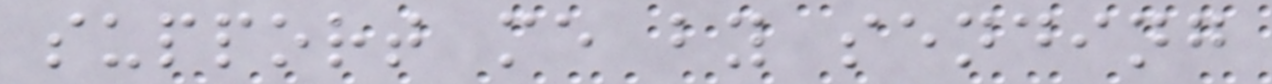support me by sending
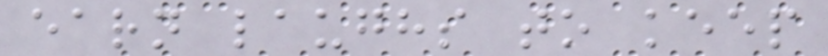earn laughs to keep
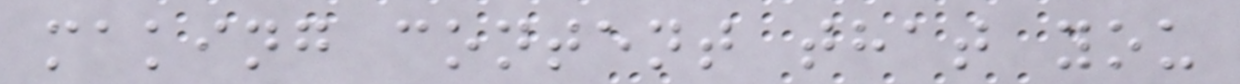making content that you
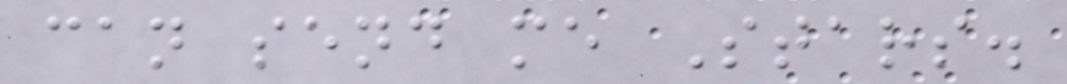can send me Stars.
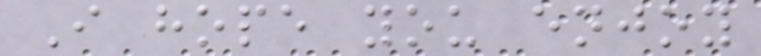I hope you enjoy
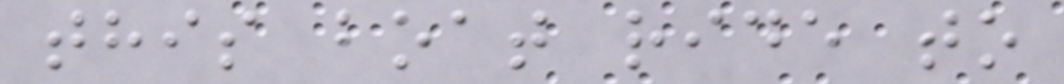this boat ride to
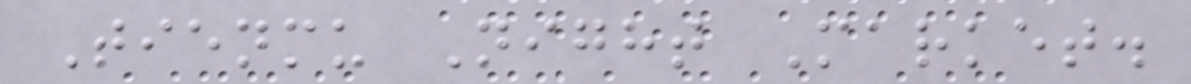Tienmu Night Market.
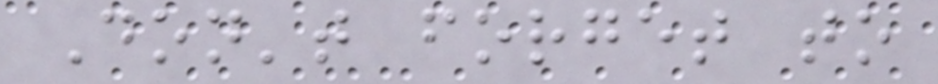Don't forget to
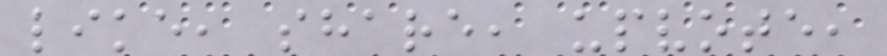like, share, upvote,
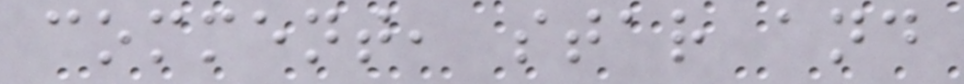comment, star and
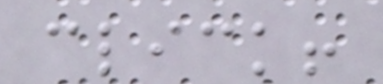click!
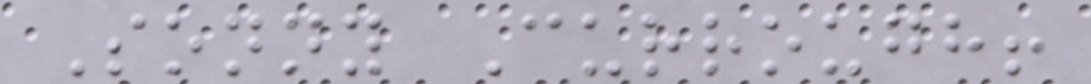Sonny Currough!
